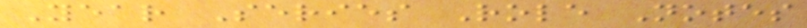Year Series Role Notes
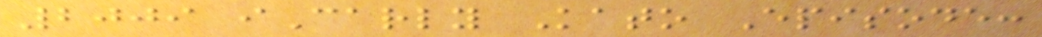2009 iCarly Kato Episode:
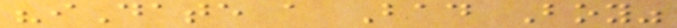"iDate a Bad Boy"
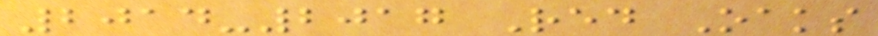2014-2017 Red Oaks
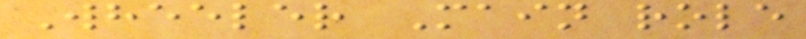Wheeler Main role
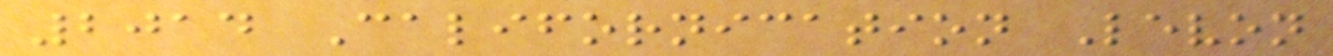2014 Californication Levon
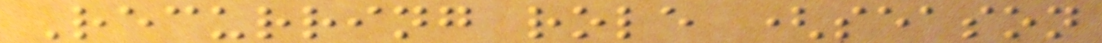Recurring role (season
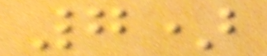7)
